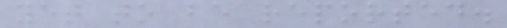yet to be reported.
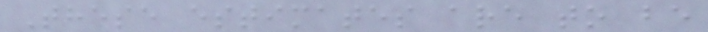These estimates are to be
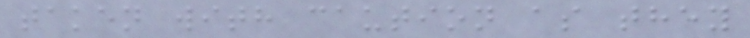taken with caution as they
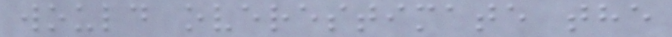would overestimate the
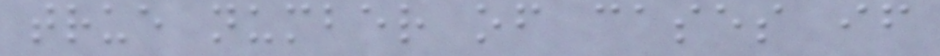true number of cases if
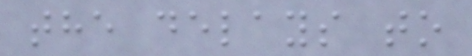the delays to
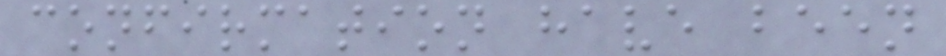confirmation have been
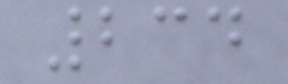234
